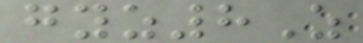gyz8Z
